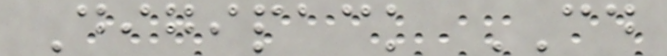Digipack CD
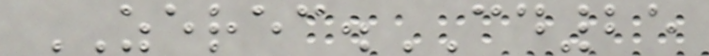ZEREC.CD25
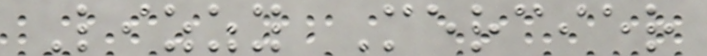Lizzy Mercier
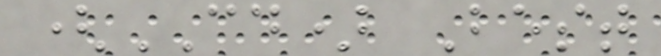(CD) Best
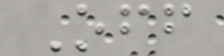Off
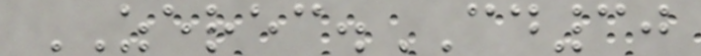ZEREC.CD30
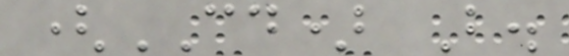(CD) B.
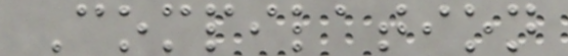Compilation
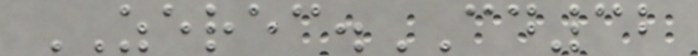ZEREC.CD32
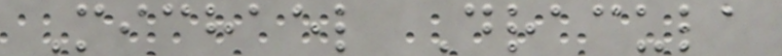Michael Dracula
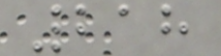218
